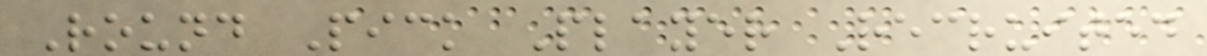Round Pick Player Recruited
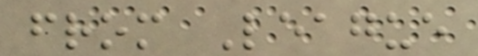from League
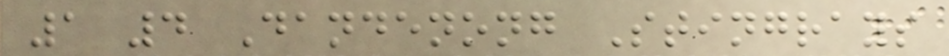1 4 Dandenong Stingrays
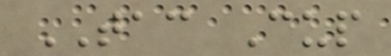TAC Cup
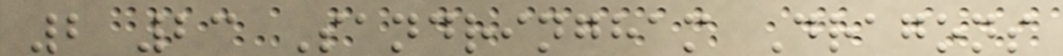2 23 Sandringham Dragons
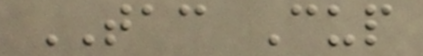TAC Cup
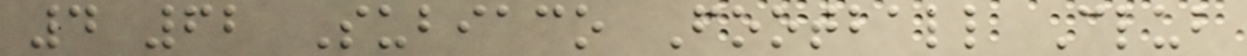4 62 Subiaco Football Club
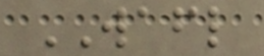WAFL
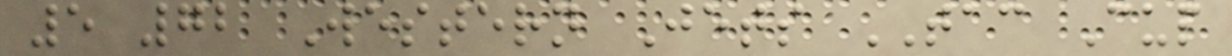5 72 Western Jets TAC Cup
